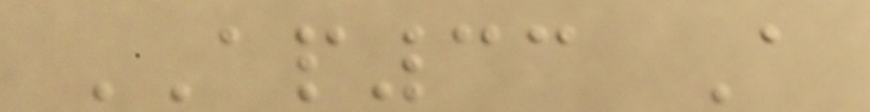AP33 A
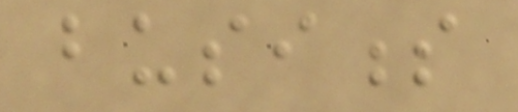business
